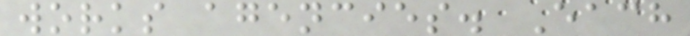works agencies. Each
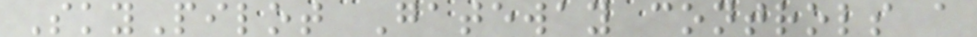SkyPilot Gateway controls a
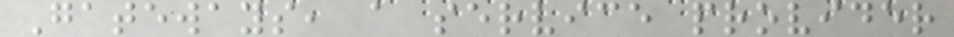Gateways, a service provider
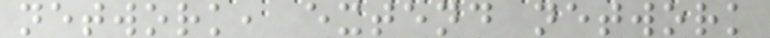network, extend network
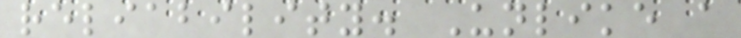reliability. Unlike a
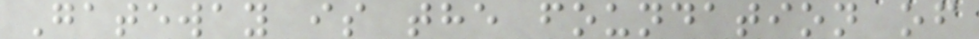Gateway is the foundation of
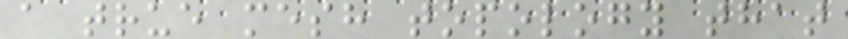a true mesh topology that
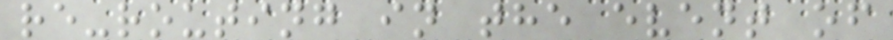re-routing in the event of
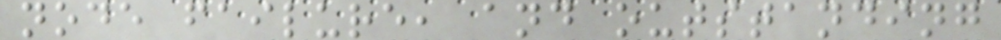node failure, and outstanding
